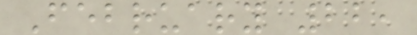February 22,
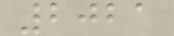2021
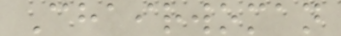Chairwoman
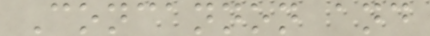Concannon and
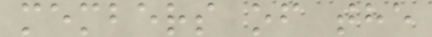members of the
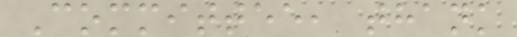Committee, thank
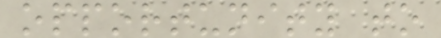opportunity to
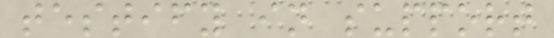testify in support
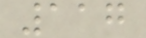117
